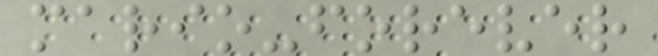mario-forever
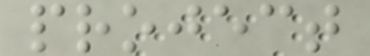project
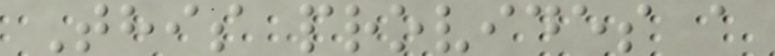This provides a
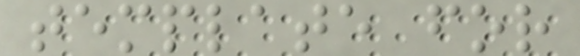template for
